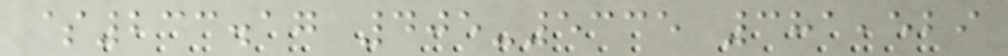$233.17 405-5335 381,529
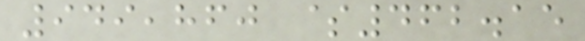949,860 $462.15
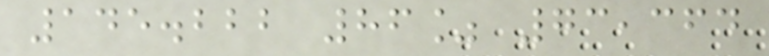145.222 86% 73,364
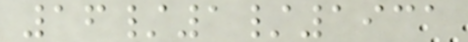16/1/1931
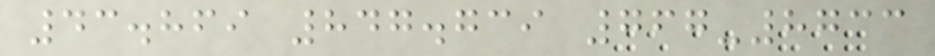43.869 847.739 767-8733
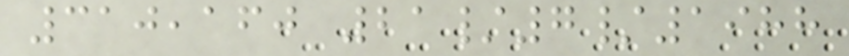310,160 21/7/1988
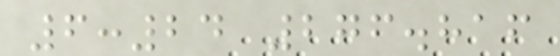6:24 276.816
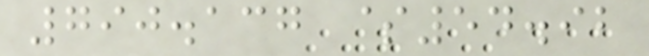790.137 $54.92
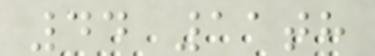44 11th
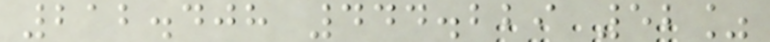212.408 444.229 52%
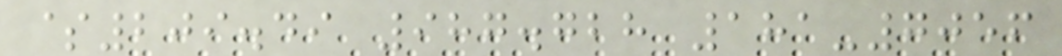$209.49 987.728 181-7056
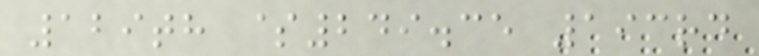129th $249.35 193rd
